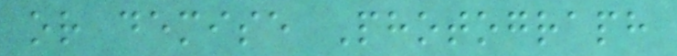or demise Photograph
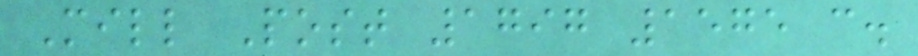Mill Post 1797 1575 c.
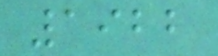1922
